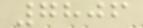7806
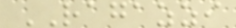RAGAZZI
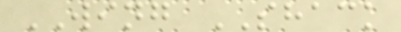WING SHACK
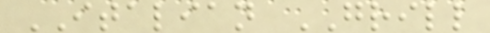ITALIAN GRILL
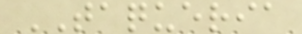TAQUERIA
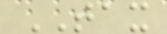TAX
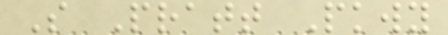S Pratt Pkwy
